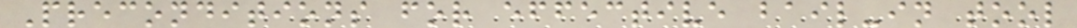Preconditions for effective bail-in tool
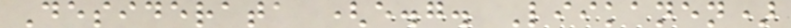Desiderata (e.g. Liikanen)
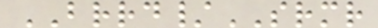BRRD/SRMR
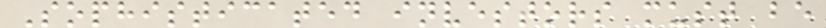Sophisticated investors must be
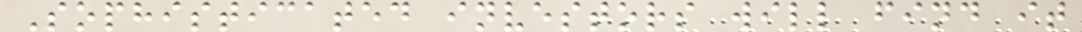Sophisticated investors will find it
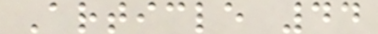Article 44
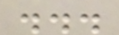...
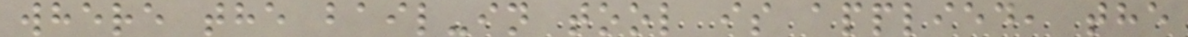where the bail-in tool is applied, the
